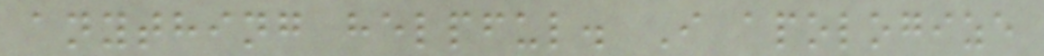anything helpful. I apologize
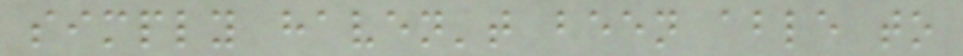simply haven't been able to
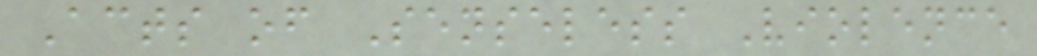Acts of Senseless Violence
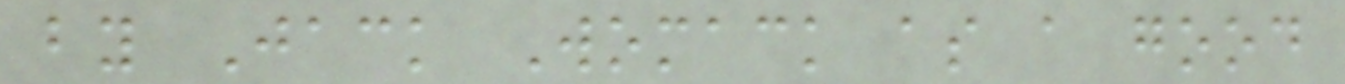by Jack Womack as a good
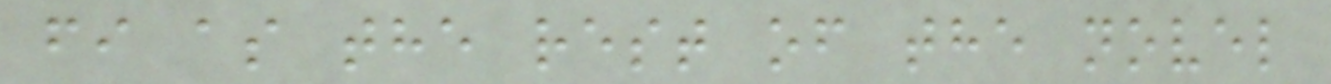fi as the rest of the novel
